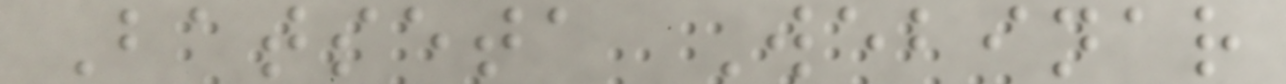Batseta Webinar
